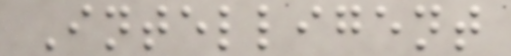Intelligent
